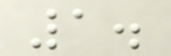1.
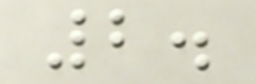2.
